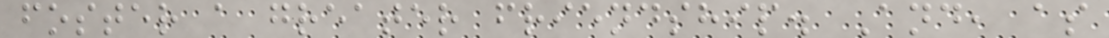foster a greater friendship. And, as
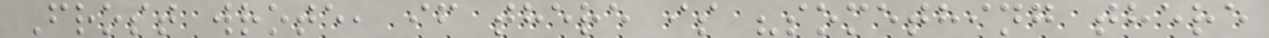Frost wrote, if there is "something there
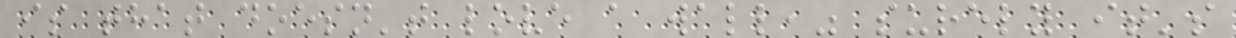is that doesn't love a wall," surely it's
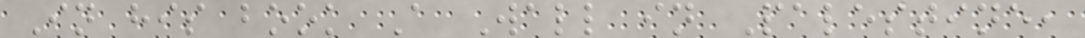In his book A Wall in Palestine,
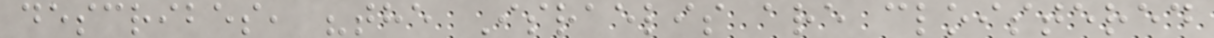describes, "the Israelis are cloistered
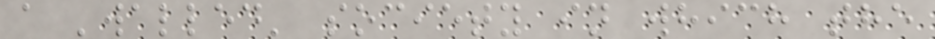a 'walled' society in which the
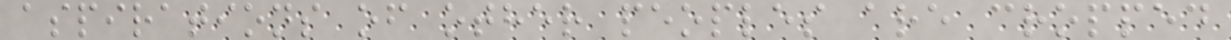aspirations of other peoples are cropped
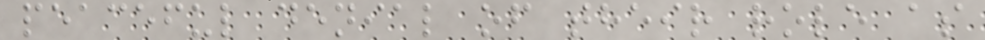peaceful denial of their role as
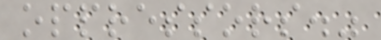oppressors."
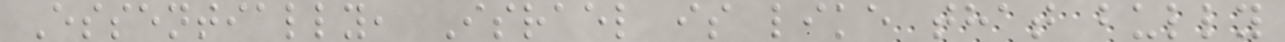Essentially, Israel is like that bully
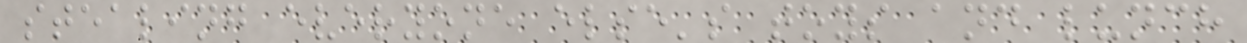stealing everyone else's toys and lunch
